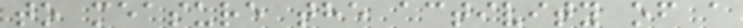to measure the activity of a
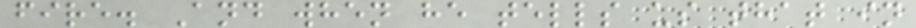fire. And when he tells us that in
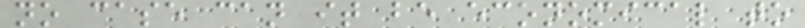no case can it be economical to
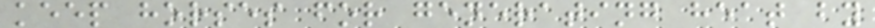keep horses for generating heat by
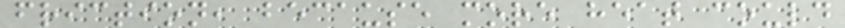friction, because more heat could
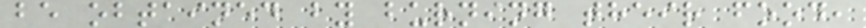be obtained by burning their food,
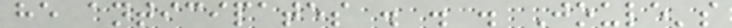he anticipates . . . Joule's
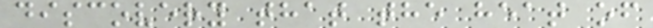discovery that the heat of
